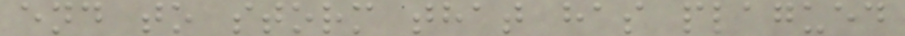end to storm that has plagued
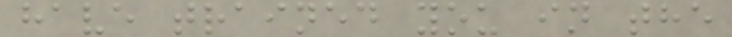have trained you in the
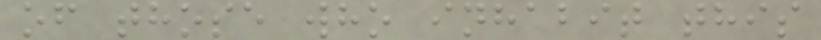of those who inhabit this
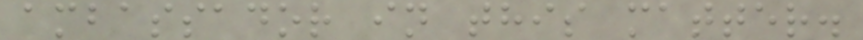ambassador in this matter.
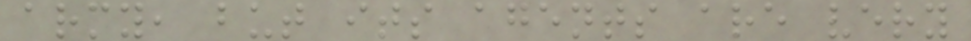army, but its agents are very
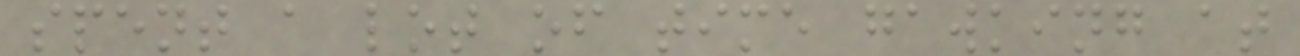spent a lot of time gawking at
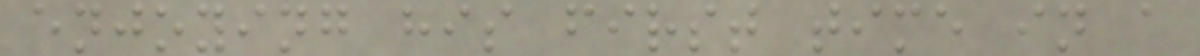enjoying his first time in a
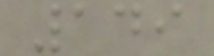149
